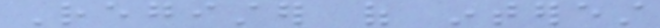Register of interest
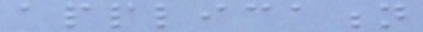application
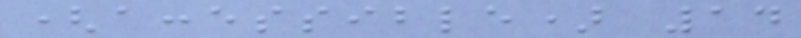(accessible) 14
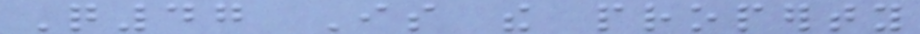Q47 Is the property
